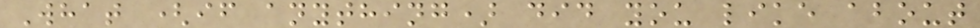What (if anything) did you like about
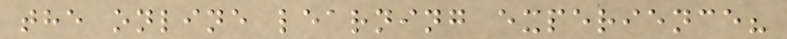the online learning experience?
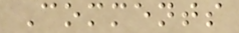Comments
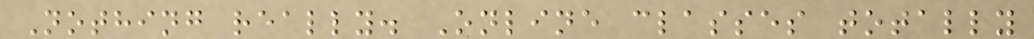Nothing really. Online classes totally
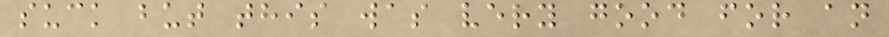suck but this was very good for an
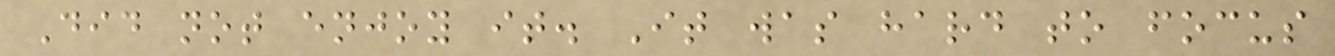Did not enjoy it. It was hard to focus
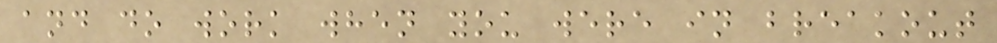and do work when you were in breakout
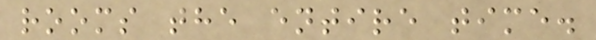rooms the entire time.
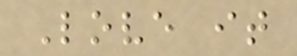Love it
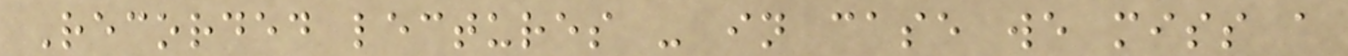Recorded lectures - in case we miss a
